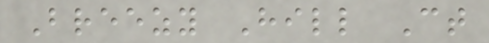Breezy Hill Ct
